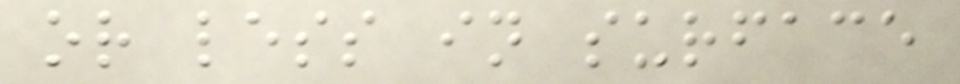or less in surface
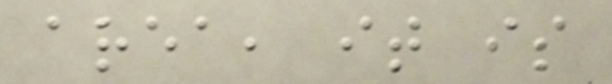area, it is
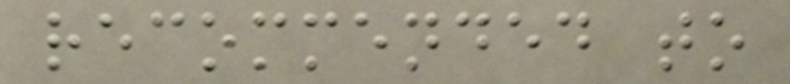recommended to
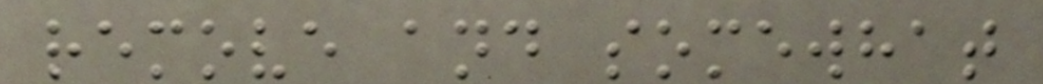remove and somewhat
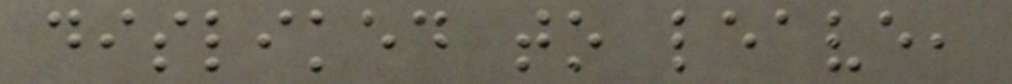disliked to leave,
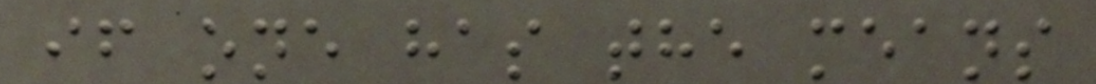if one has the means
